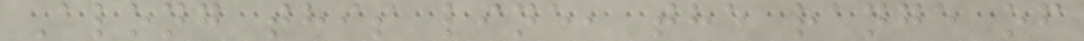Along this line, the range of
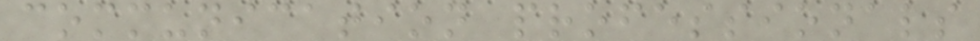communication professionals
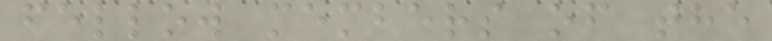fellow members of the
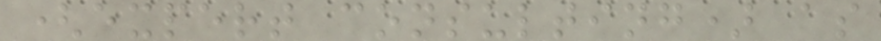(expert consulting) as
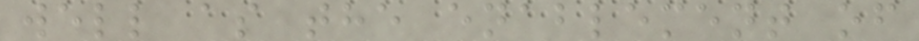well as the enablement of
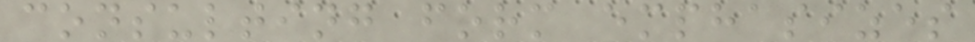consulting form emphasizes
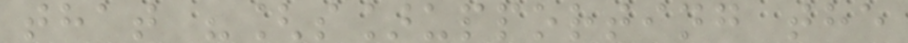that "[s]upporting the
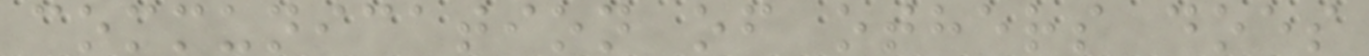communication of others does
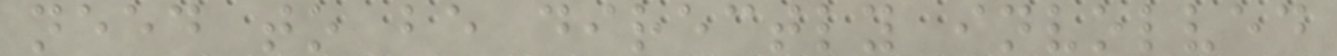need to be directly involved
